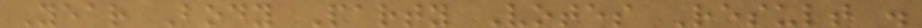Year Body Party Votes Result .
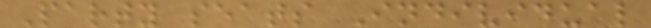Party seats Individual
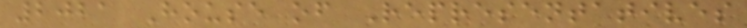2021 House of Representatives
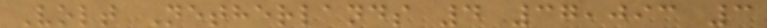Volt Netherlands 4 37,093 3
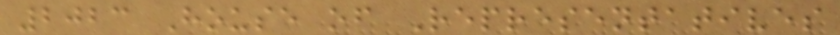2023 House of Representatives
